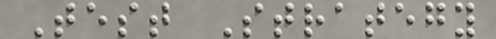Test Strategy
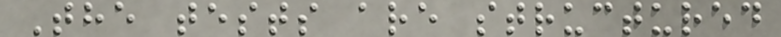The tests are structured
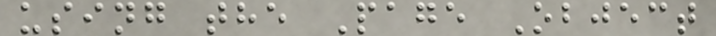using the Page Object
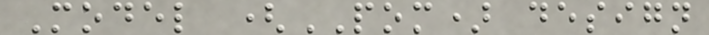Model (POM) design
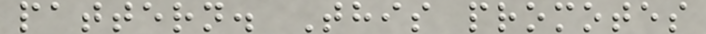pattern. This promotes
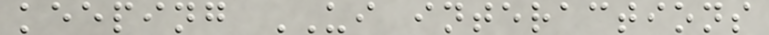keeping UI interactions
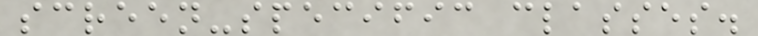screen-specific classes.
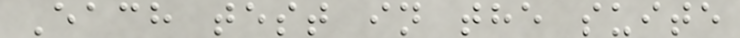Each test in the suite
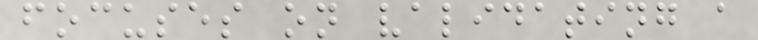focuses on validating a
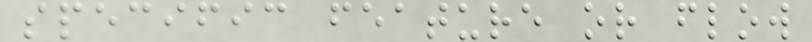specific feature or flow
